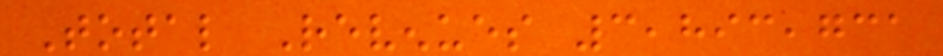Total Revenues 3,893,731
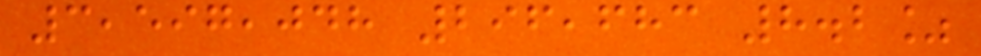3,597,048 296,683 8.2%
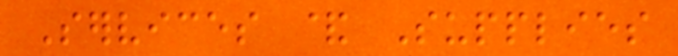Services & Supplies
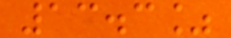13.3%
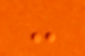-
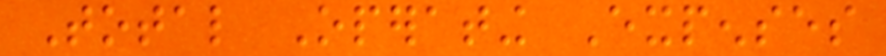Total Operating Expenses
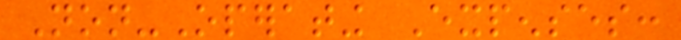Non-Operating Expenses:
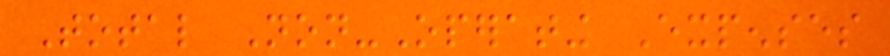Total Non-Operating Expenses
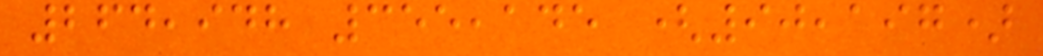264,948 355,145 (90,197)
